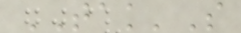TAK'S
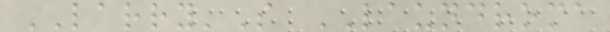LARRY'S LAUNDROMA
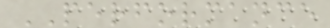PERFORMANCE
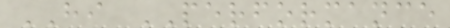HI PERFORMANCE
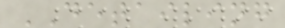DETAILING
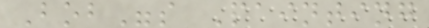Bob"s Painting
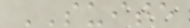SUITE
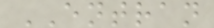ENTRAN
